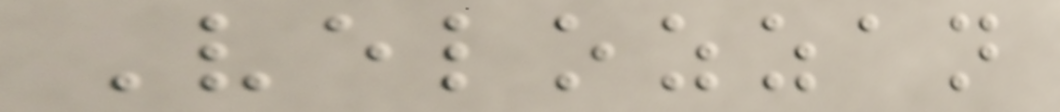Velozzan
